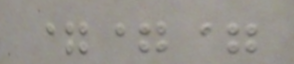===
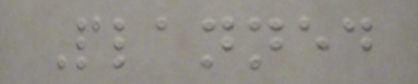Planned
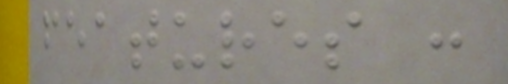features :
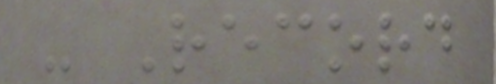- Record
